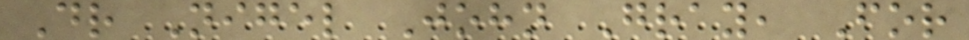Dr Nigel John Gray, For
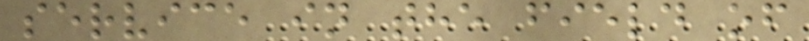service in the field of
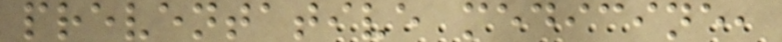preventative medicine,
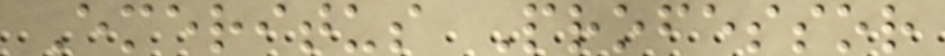Emeritus Professor
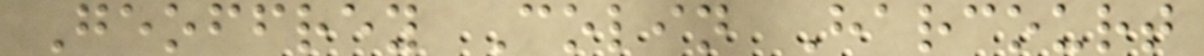Geoffrey Colin Harcourt
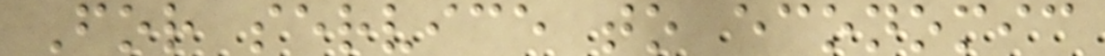For service to economic
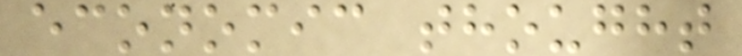economic thought
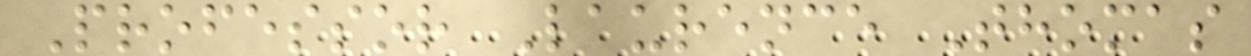Professor Laurence Thomas
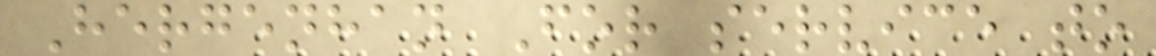Hergenhan For service to
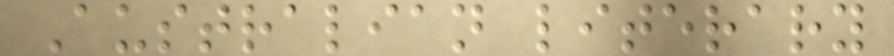Australian literary
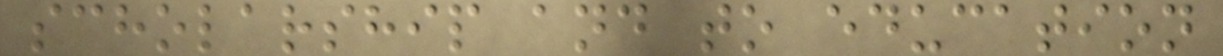scholarship and to education
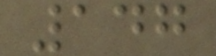147
